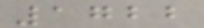1722
